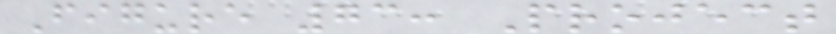Figure 73: Project
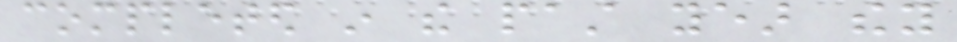completed in the past year they
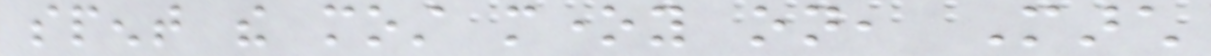spent the most money on, March
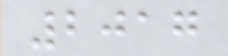2017
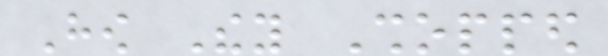How They Shopped
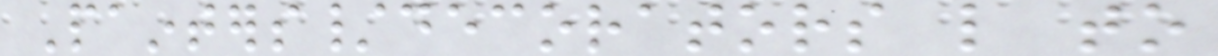Painters/decorators like to
